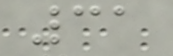31
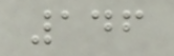146
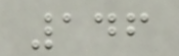146
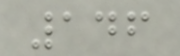146
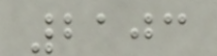2103
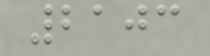2103
